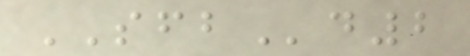SFBd2
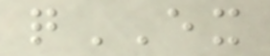qEX
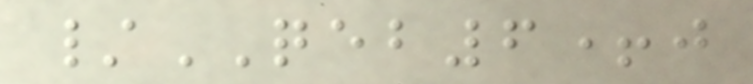/QEB6+j
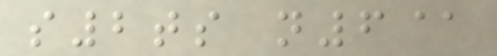s2ts n6@
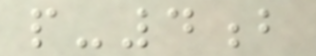p-4b
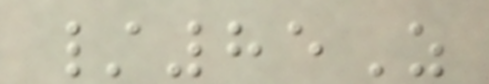/85Z
